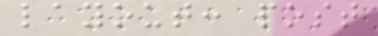layout: post
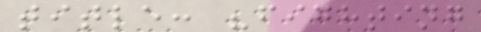title: "fighting
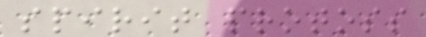spirit protoss
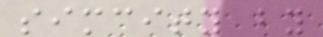simcity by
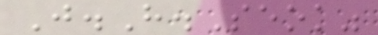J.H.Seok"
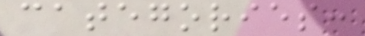categories:
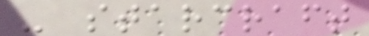- starcraft
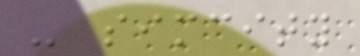- simcity
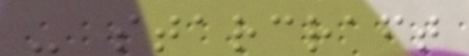- starcraft
